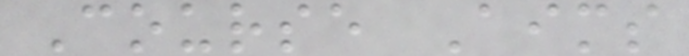Course Aims
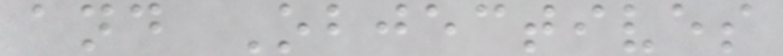and Objectives
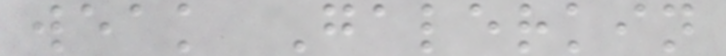weak Galerkin
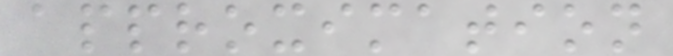approximation
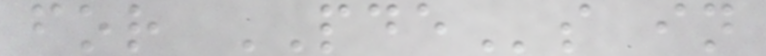for PDEs in
